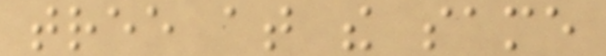tree at the same
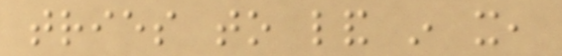tries to land in it,
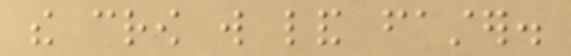the crow will land faster.
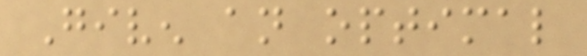Given an optimal
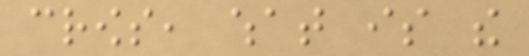crows, what is the
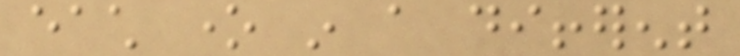each one in a different
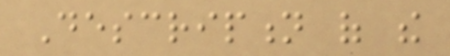Description of the
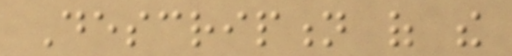Description of the
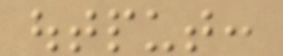output:
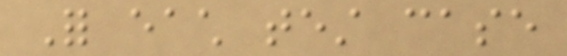For each test case
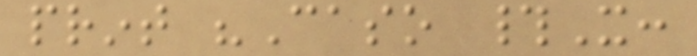print "Caso #X:
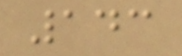143
